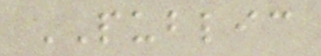PUBLIC
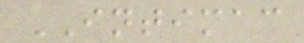INTIMAC
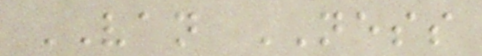VAN NESS
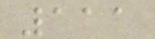111
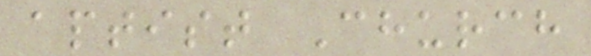aptist Church
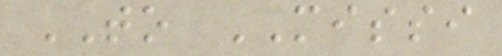TO MISSI
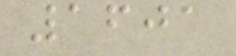1601
